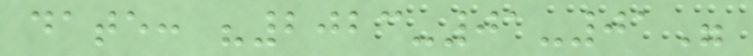date: "2023-01-01"
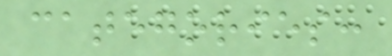categories:
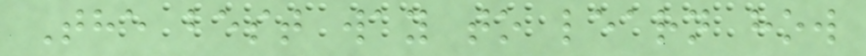The best way to learn how
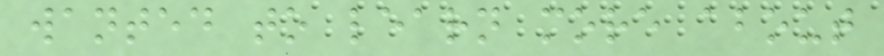wanted to learn more about
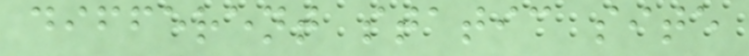different static site
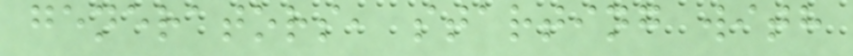generators, starting with
